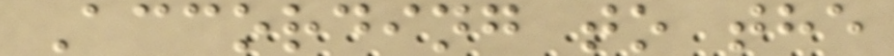According to the
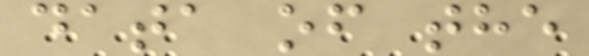data of the
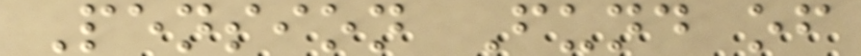Pension Fund of
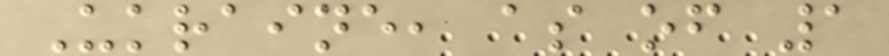Ukraine, as of 1
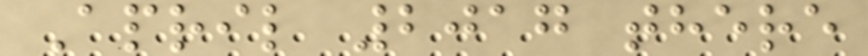April 2017 there
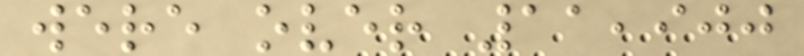were over 11,900
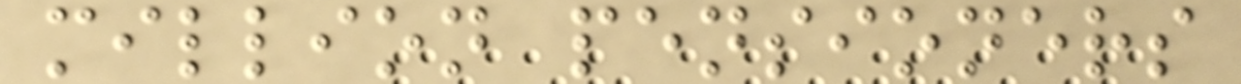million pensioners
